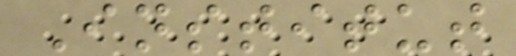Institut
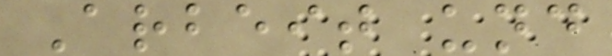Arbeit und
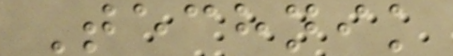Technik
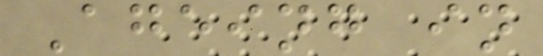Ageing in
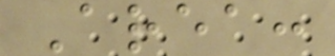Area:
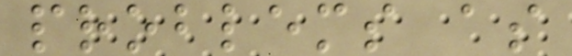problems as
